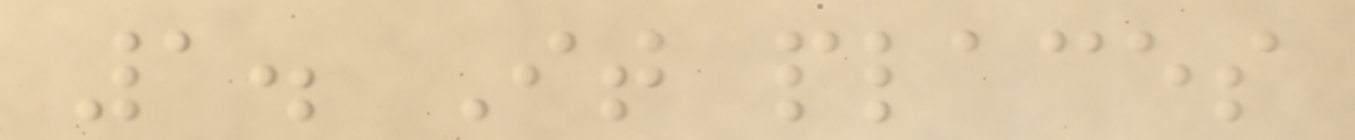1. It places
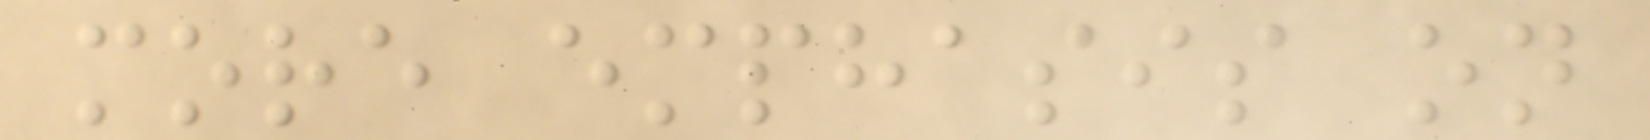more emphasis on
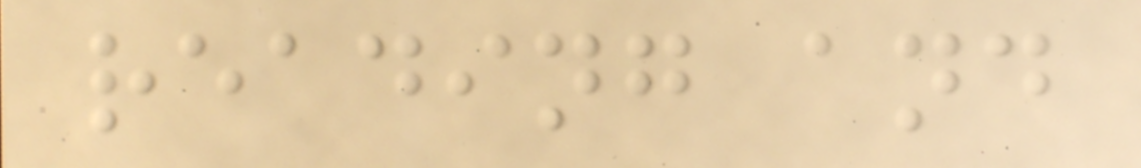reading and
